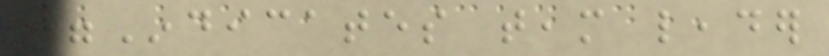=Indicates team leader
